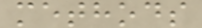methods
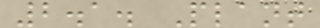2.1. Plant
